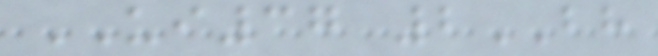UI37 2BH
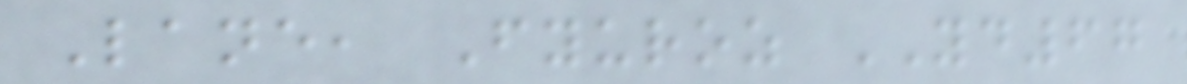Lane, Fyuroz YD67
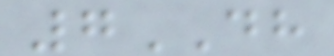7DH
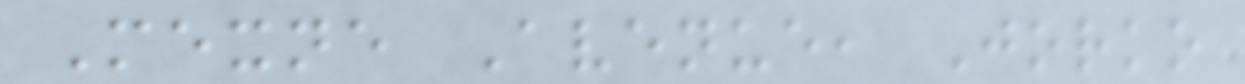Mexne Avenue, Jorko
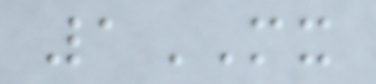1MX
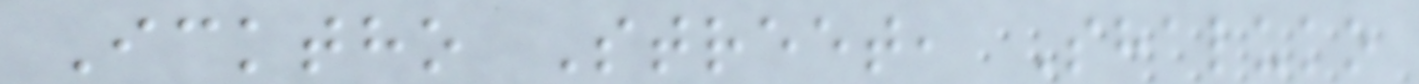Icktho Street, Shaluko
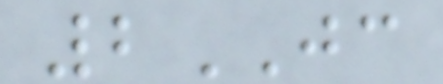2JC
